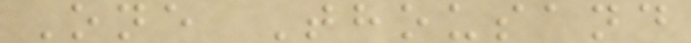One Thousand
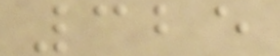325
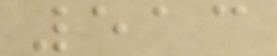513
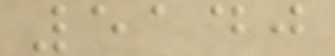5140
